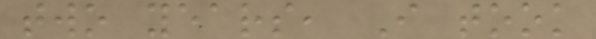two years, I took
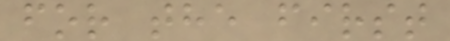for the first
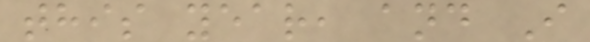this year, and I
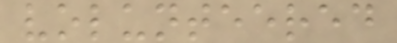volunteered
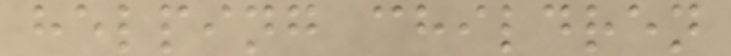helping children
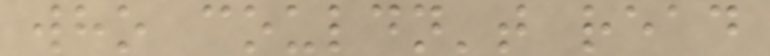who couldn't read
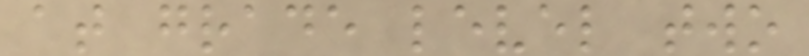at grade level two
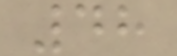48
